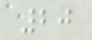20
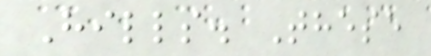Hills. These
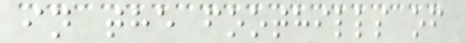in the foothills of
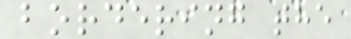bordering the
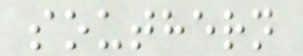southern
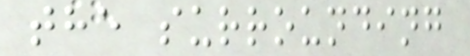the surrounding
